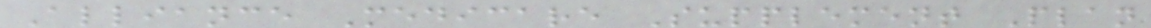Alliance Medicare Supplement Plan
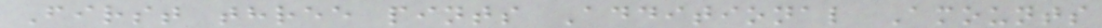First three pints Additional Amounts
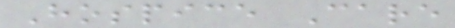Hospice Care
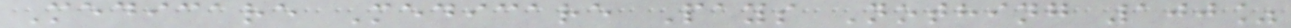Medicare Medicare Pays Nothing 100%
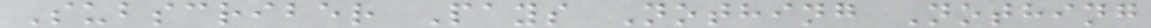Subscriber Pays Nothing Nothing
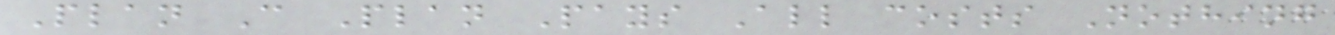Plan C Plan Pays All costs Nothing
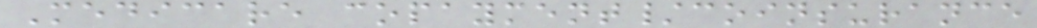Medicare copayment/coinsurance
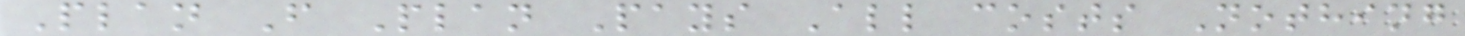Plan F Plan Pays All costs Nothing
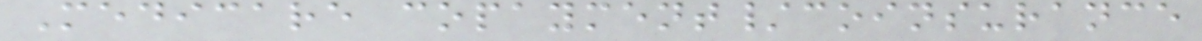Medicare copayment/coinsurance
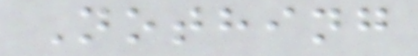Nothing
